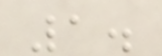1.
